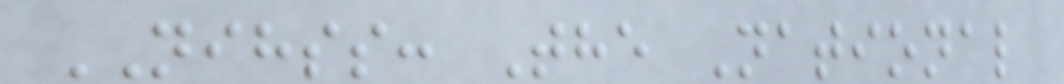NIHSS: The National
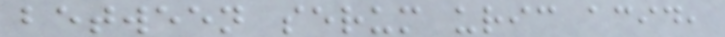between serum uric acid,
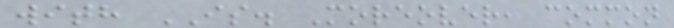with IS. Moreover, common
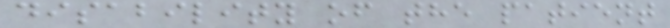disability of the patient
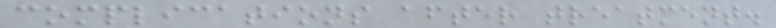complications after treatment.
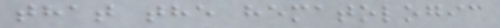that the hematologic
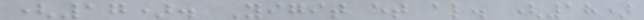(17). Yigit et al. (18)
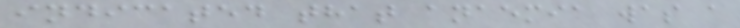indicated that anaemia was a
